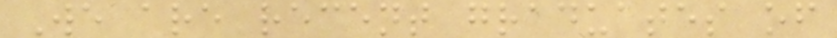We are recent graduates of
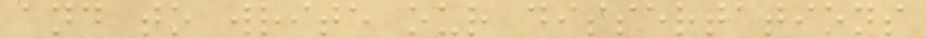and to write our dissertations
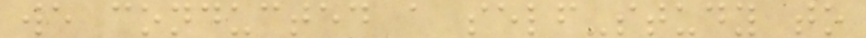we conducted a self-study to
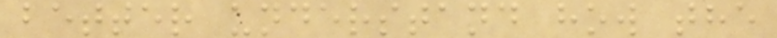better understand how the
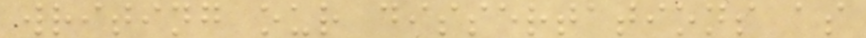writing our dissertations as
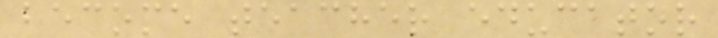become teacher educator
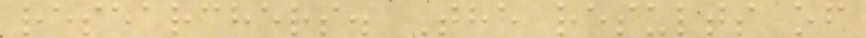researchers. The results of
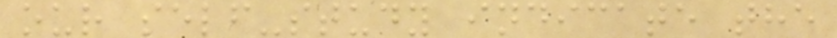our self-study indicate the
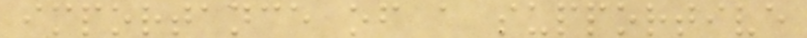importance of a supportive
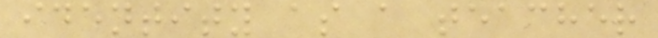identity as a teacher
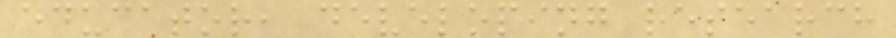educator, developing research
